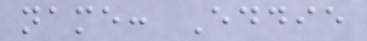name: Eddie
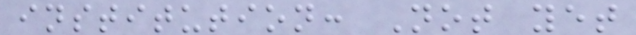institution: Not yet
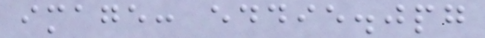image: eddie.jpg
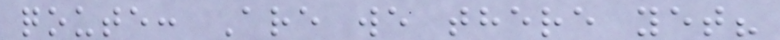qoute: Are we there yet?
